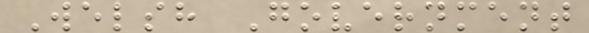Welsh Government
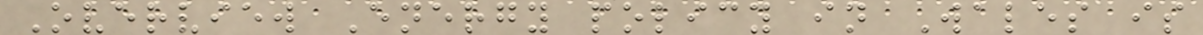Overview Energy policy in Wales is
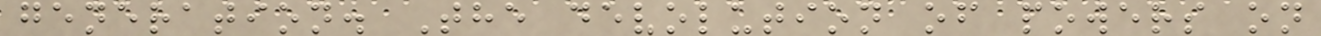generation. The devolution of powers on
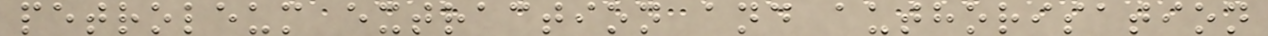petroleum extraction and authorisation
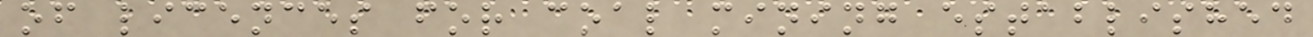of licences for coal mining established
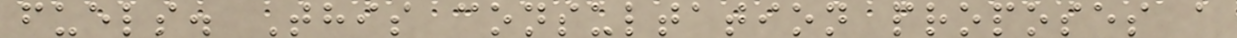fuels. This consultation proposes a
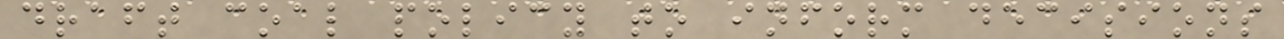draft coal policy to inform decisions
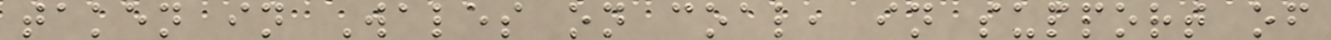taken in Wales on coal, in support of
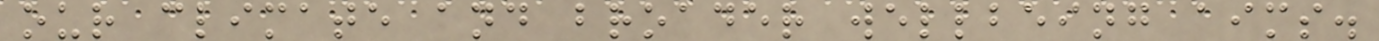our climate and broader wellbeing aims.
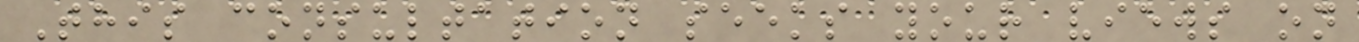This consultation seeks your views on
